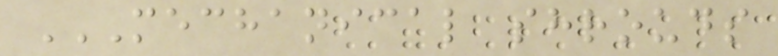MECHANICAL SHROUDS
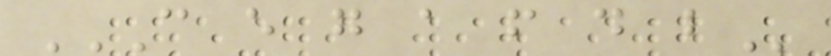C E G A F D B
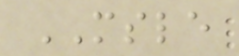MSLE
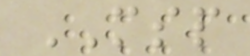MSP
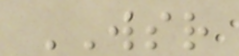WSR
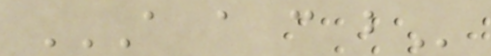A A C B
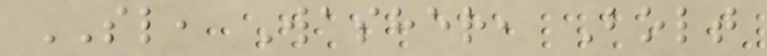SL, Washer, Bolt
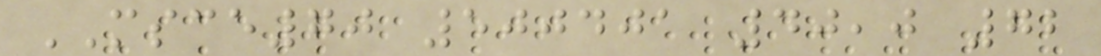MSCE70 500401 40,0 72
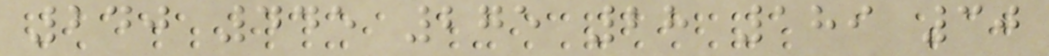240 445 275 28 189 30
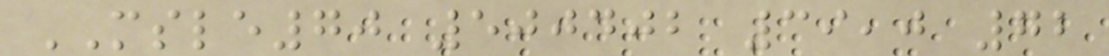MSLE70 500402 39,0 72
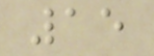15
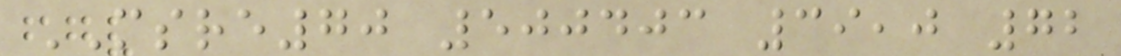MSRE70 500403 39,0 72
